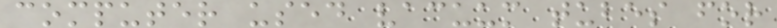computer used vacuum tubes for
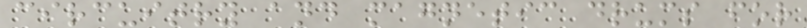circuitry and magnetic drums for
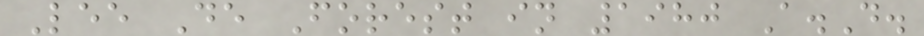Lee De Forest in 1980 A.D.
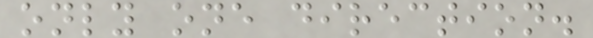only one direction.
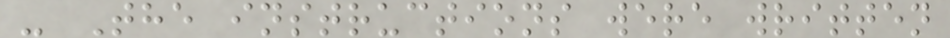- The instructions were written
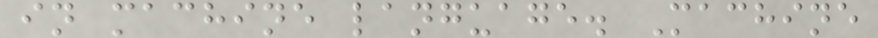in machine language. Machine
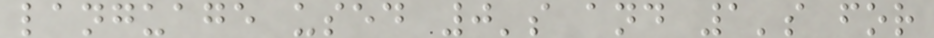language used 0's and 1's for
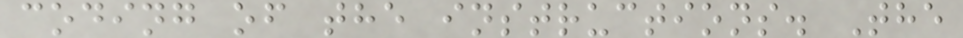coding of the instructions. The
